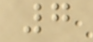7
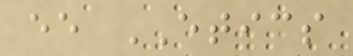ee ETICS
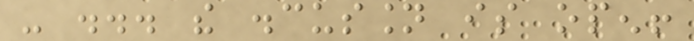- ... the discussion is open!
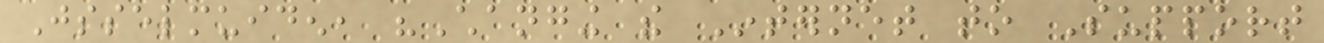Jsselmuiden, "Changing the Internet to Support
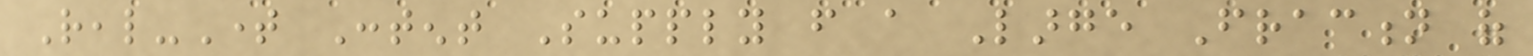Real-Time Content Supply from a Large Fraction of
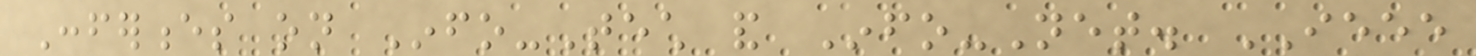Conferences on Info-Tech and Info-Net. IEEE
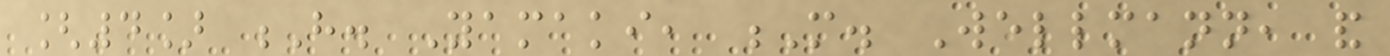[4] H. Yamaki, M. Wellmann, and
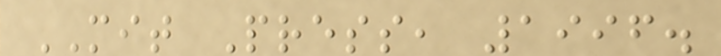MIT Press, 1996.
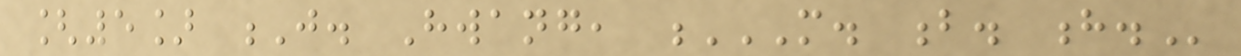[5] J. Hwang, M. B. H.
